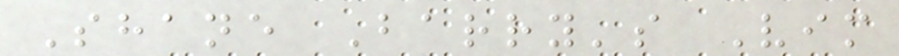Shane Barry's Vim
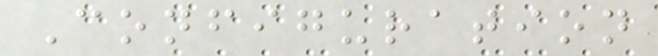Configuration
